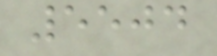5504
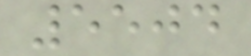5504
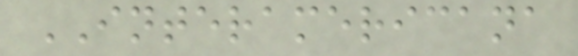INTERAMERICANA
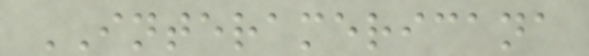INTERAMERICANA
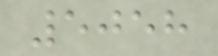5058
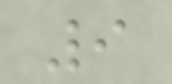9
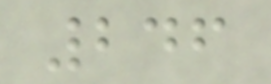246
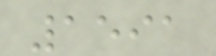1591
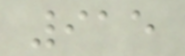915
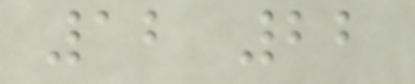12 22
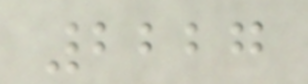2227
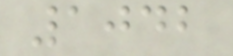1042
